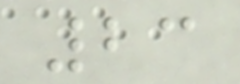23
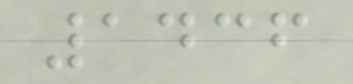1436
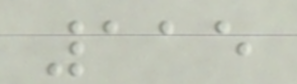115
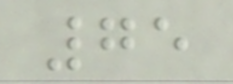75
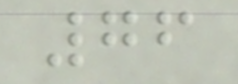76
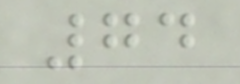74
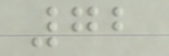72
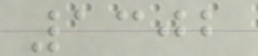1302
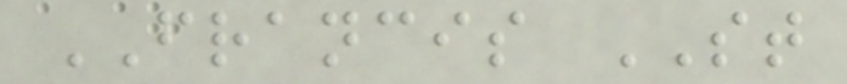FRANCIS ST
